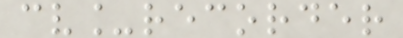cv_recorder
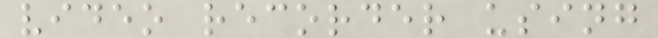video recorder using
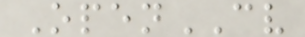OpenCV
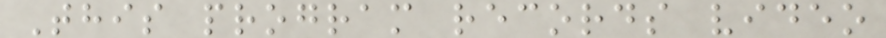This program records video
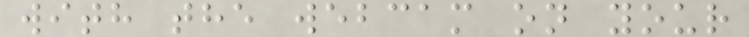with the webcam on your
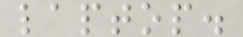laptop.
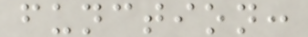function:
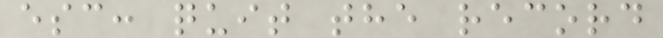esc: quit the record
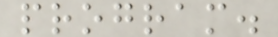program.
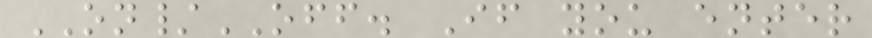ON/OFF. If you enter
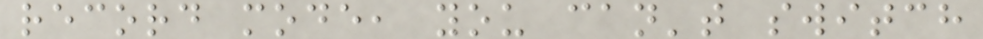record mode, you can't switch
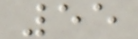55
